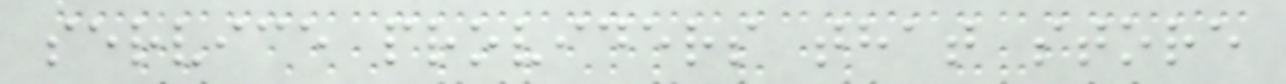service providers that store
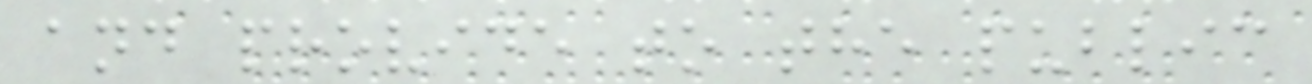and provide to the public
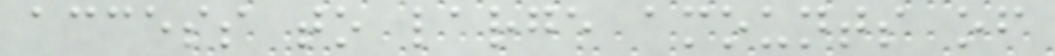access to large amounts of
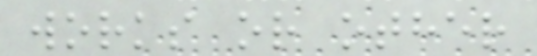works or other
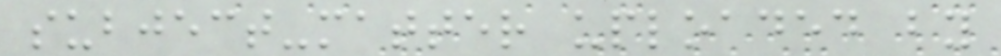subject-matter uploaded by
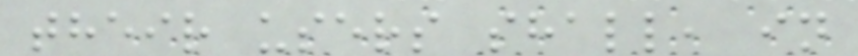their users shall, in
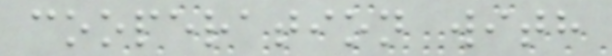cooperation with
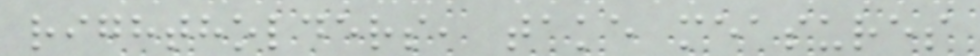rightholders, take measures
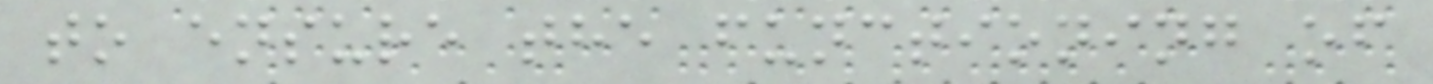to ensure the functioning of
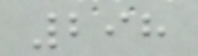298
